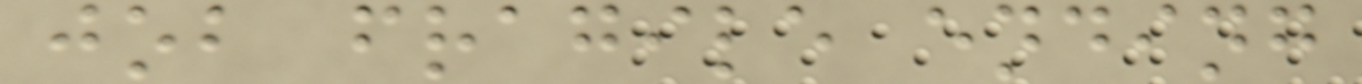job fragile ending
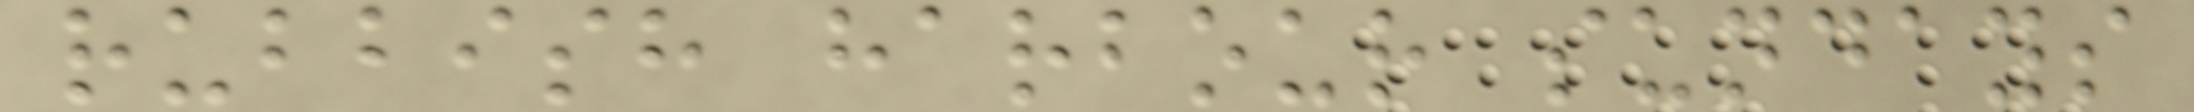rubbish harbour sundays
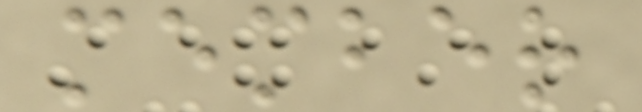member
